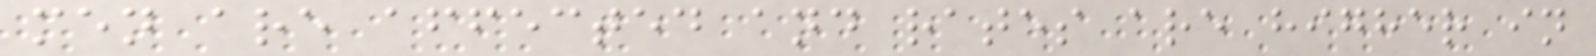men are affected and rates are higher in
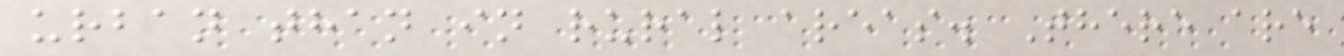urban than in rural areas. There are
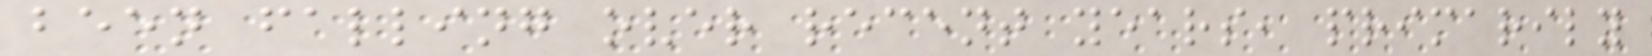been falling over recent years, primarily
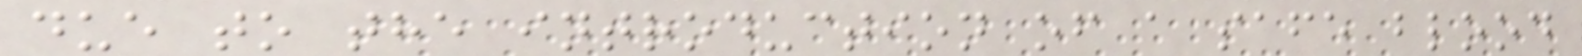due to the introduction of a safe blood
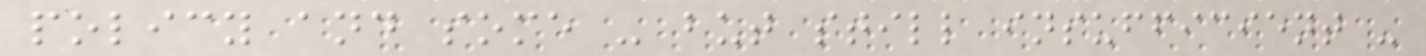policy and some - but still insufficient -
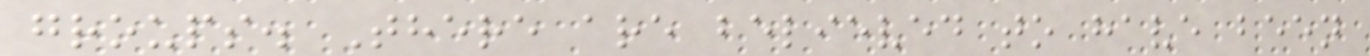groups. There are believed to have been
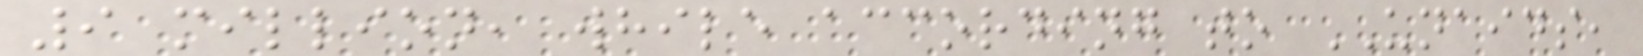9 million, while according to UNAIDS,
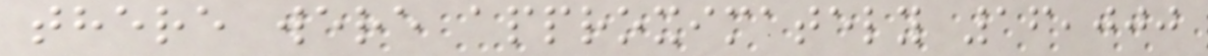there were approximately 16,000
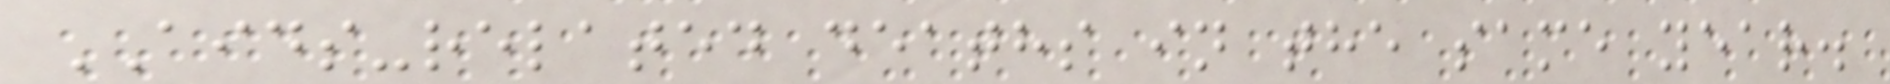AIDS-related deaths in the same year.
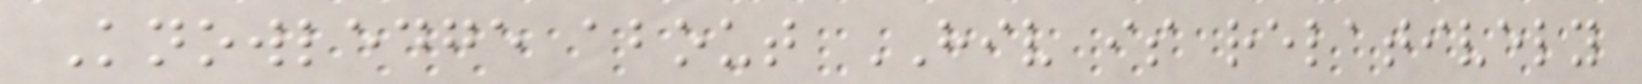Knowledge about HIV is relatively
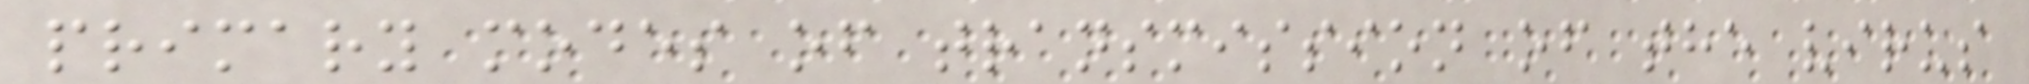primary modes of transmission of the virus
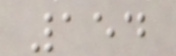154
